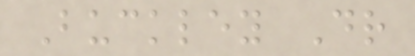Buckley Dr
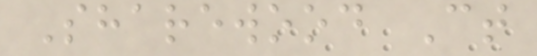Sharewood Ct
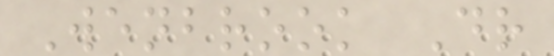Wenbrook Dr
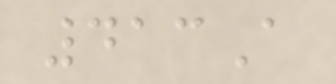413A
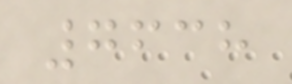7638
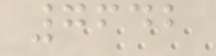7642
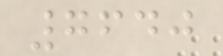7640
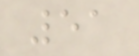51
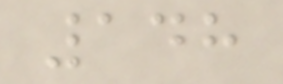148
